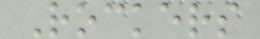Rockers
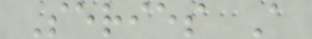Series A
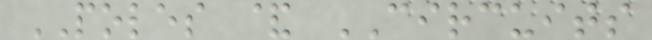POLES & CIRCUITS
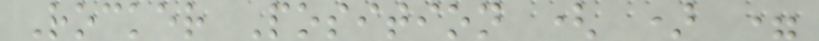Rocker Position ( ) =
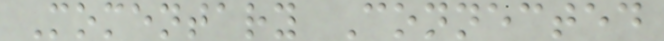Momentary Connected
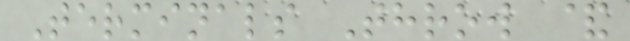Terminals Throw &
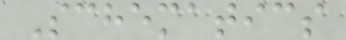Schematics
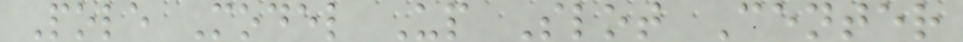Pole Model Up Slot Center
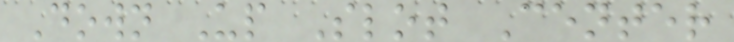Down Up Slot Center
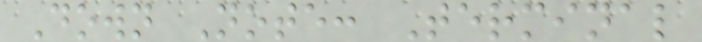Down Note: Terminal
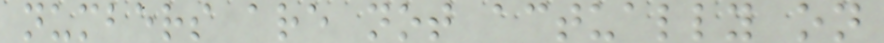numbers are not actually on
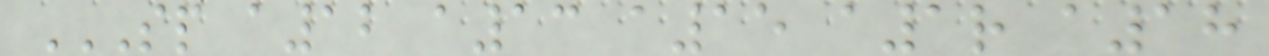SP A12 A13 A15 A1R A18
